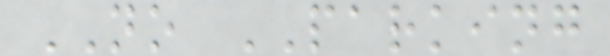NO PARKING
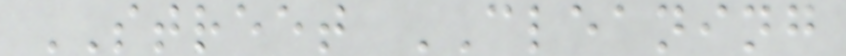STREET CLEANING
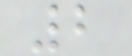2
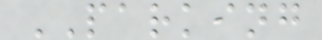PARKING
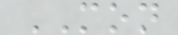MON
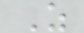Z
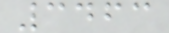3463
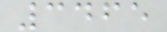3465
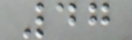47
